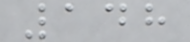148
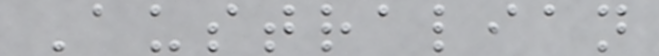Australian
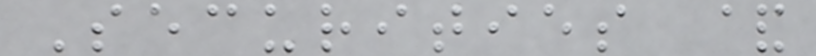Securities &
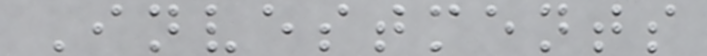Investments
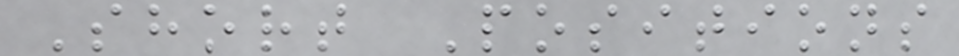Short Positions
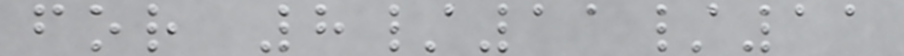for 8/11/11
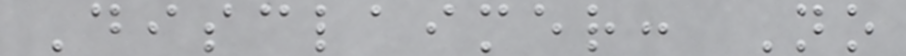Disclaimer: No
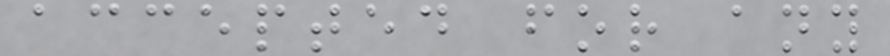accepted for any
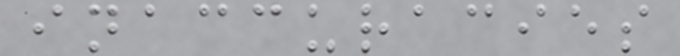inaccuracies
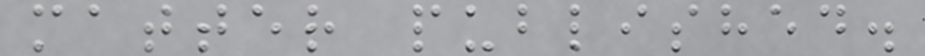matter published.
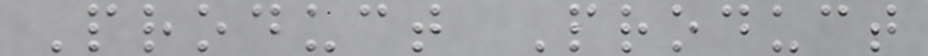Product Product
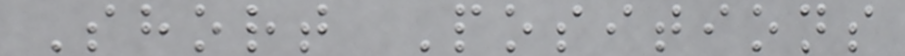Short Positions
